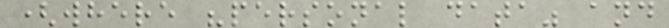(where "personal data" and
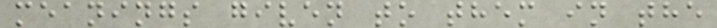meanings given to them in the
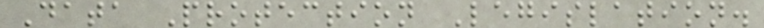Data Protection Legislation.
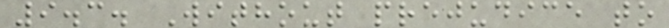9.3. Without prejudice to
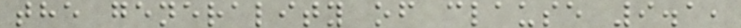the generality of clause 9.1,
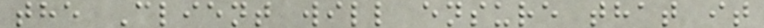the Client will ensure that it
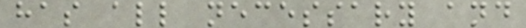has all necessary and
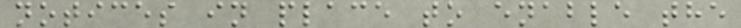notices in place to enable the
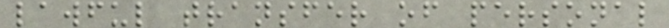lawful transfer of personal
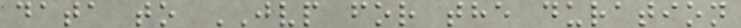data to JVP for the duration
